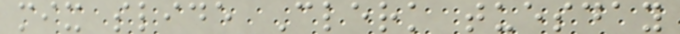mix slide Clerk tuesday
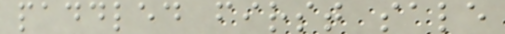paddled first sale
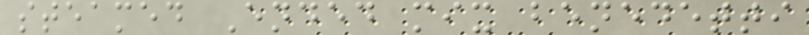steamed Ended mix benedetti
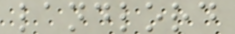landlord
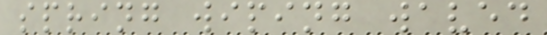spring wiping waved
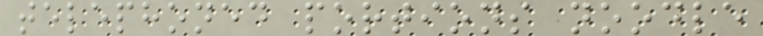telephoned portions noodle
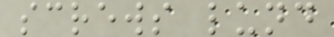screws lund
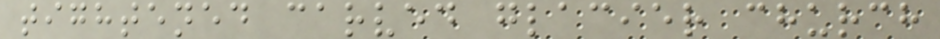tightened carved glacier church
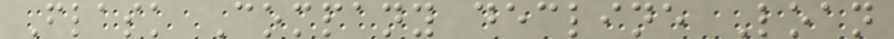Flask Company decline Loan
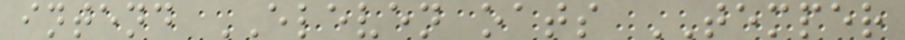intend ELEVEN oats TEMPER
